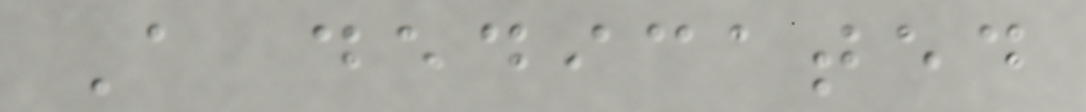A dedicated
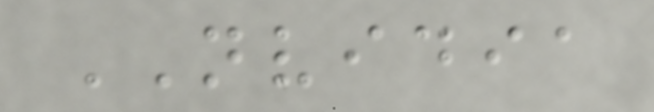NVIDIA
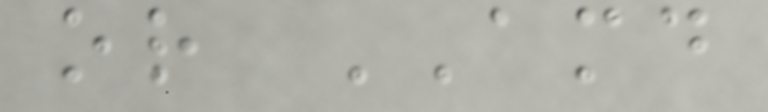or AMD
